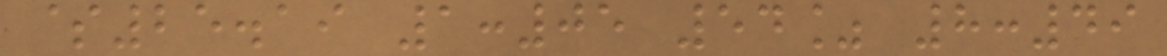$25.19 1:05 54% 8:49
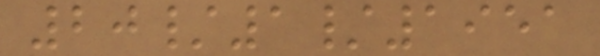20/1/1951
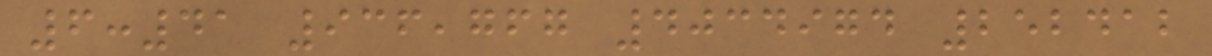6:41 936,767 4034974 252412
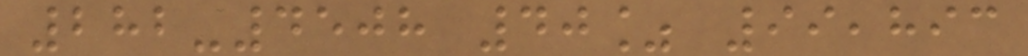282-4508 40% 99,893
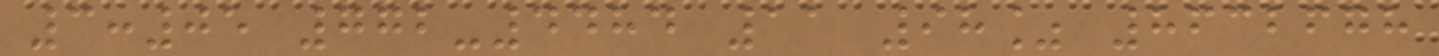3:05 772-4484 11 98% 8632678
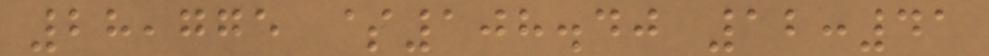28,775 $108.40 12:41
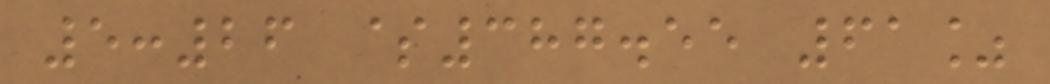5:26 $387.55 61%
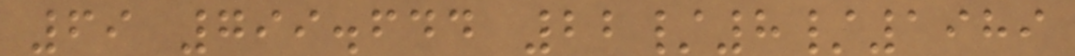69 799.644 22/8/1989
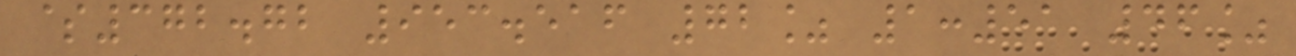$372.72 953.516 72% 1:51 46%
